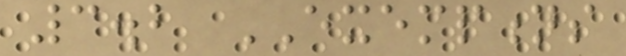3.2 EXEMPTIONS
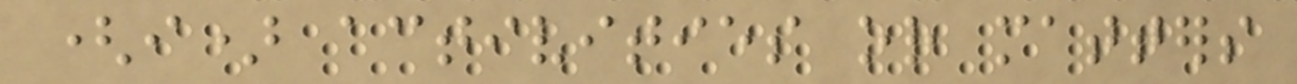(i) activities or matters
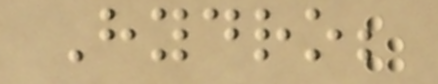Hydro;
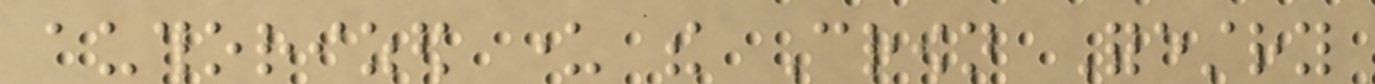authorized under the Crown Forestry
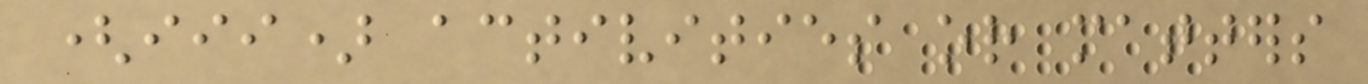(iii) activities or matters
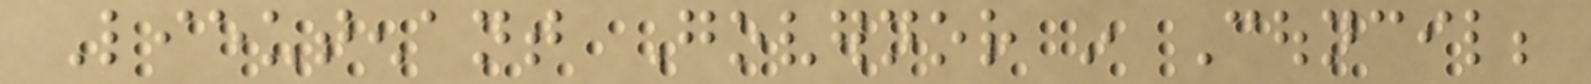Lieutenant Governor in Council;
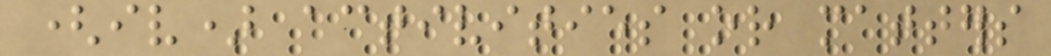(iv) activities or matters
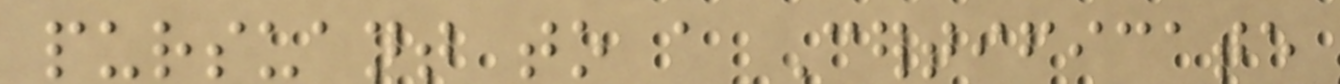pursuant to a Certificate
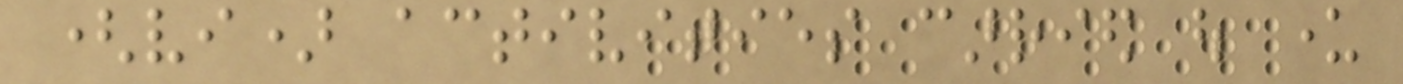(vi) activities carried out under
